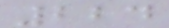224
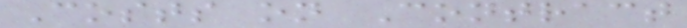Costs on Contract
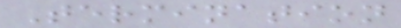Termination
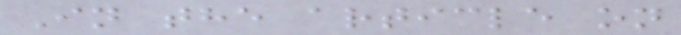In the article on
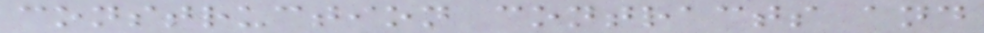construction contracts and
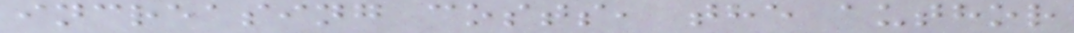increasing costs, the author
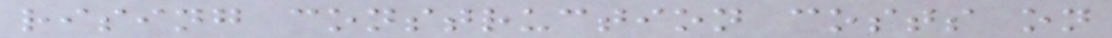rising construction costs on
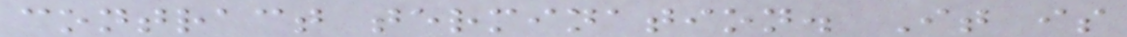contract termination. It is
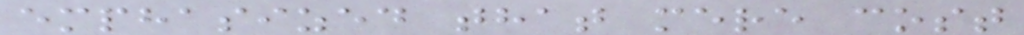emphasized that mere cost
